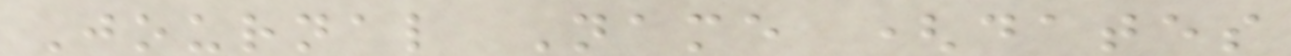Journal Name (dates
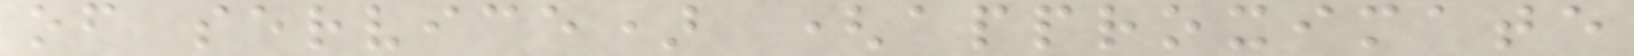of service) (approximate
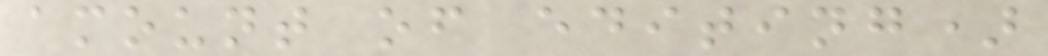amount of editing)
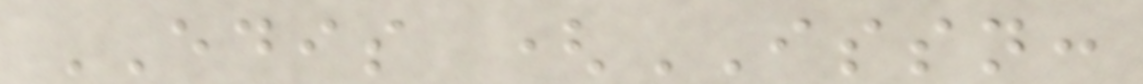EDIS (ISSN:
